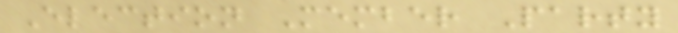Election Member Party
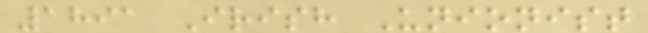1891 Irish Unionist
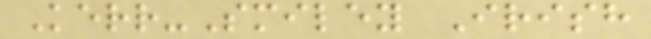Kerr-Smiley Irish
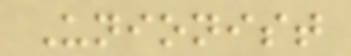Unionist
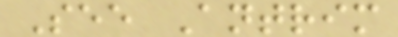See Antrim
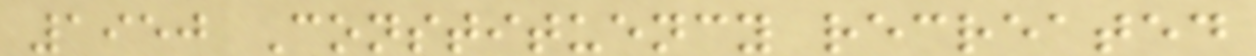1950 Constituency recreated
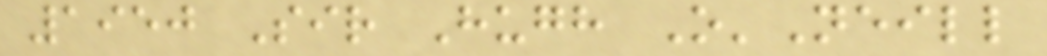1950 Sir Hugh O'Neill
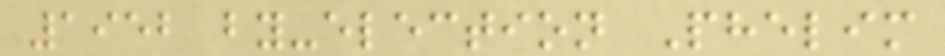1952 by-election Phelim
